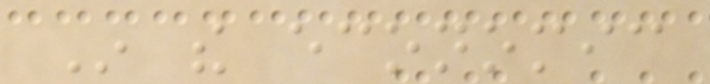In the economic
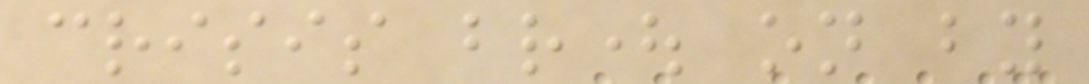crisis brought on by
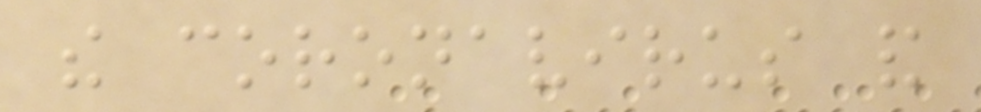the coronavirus and
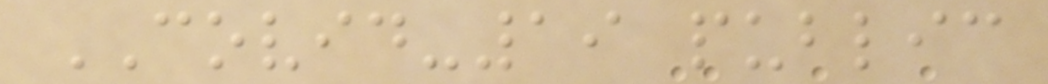COVID-19 public
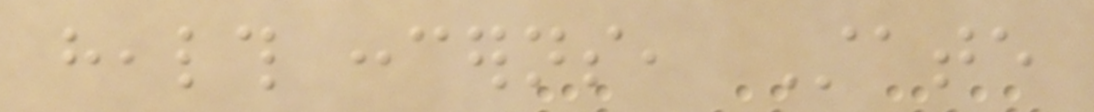health concerns, State
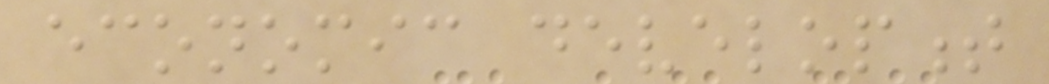economic development
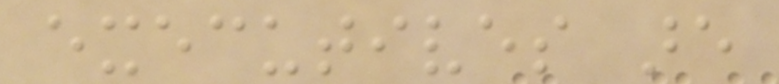executives are
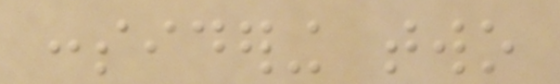considering two
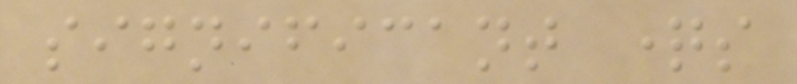significant questions
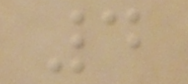4
